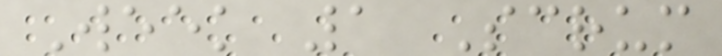Week 1 Scrum
